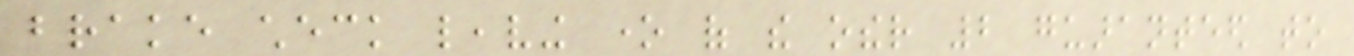brake check leaving one of the other 2 guaranteed to
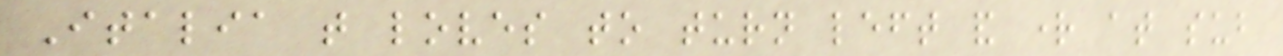Italia that loves to turn left and right at sub
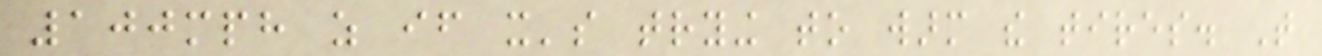100mph as if it's trying to warm the tires. That
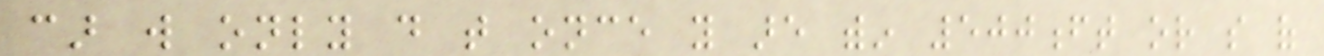car will only do that once you are within 500ft or so of
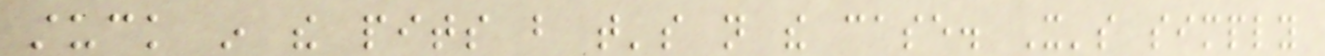stuck in the pits but that's not the case. It's simply
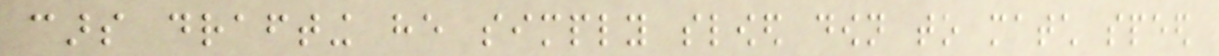cars drafting he simply slowed down to match speed
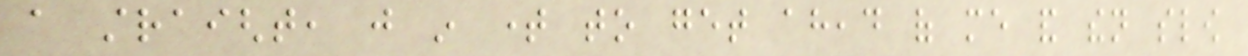a straight, just in time to get ahead of me and then slow
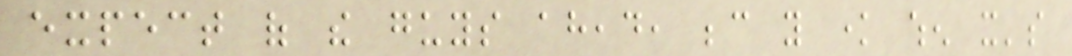expect of the guys ahead, because you know when it's
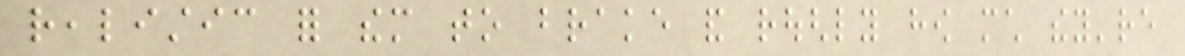realistic for them to brake and roughly how much they're
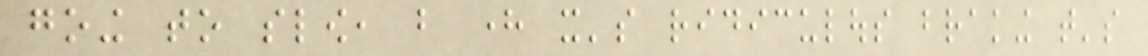going to slow, but here it's ridiculous braking that's
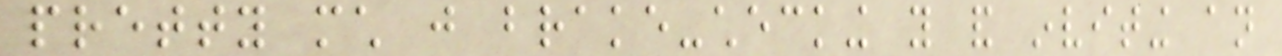pretty much just brake-checking you and inviting an
